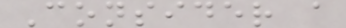Consider a
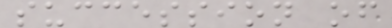succession of
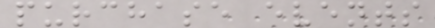purchase events
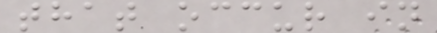that occur in
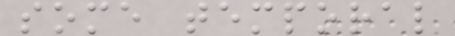some temporal
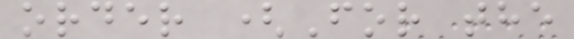order (For the
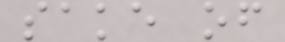sake of
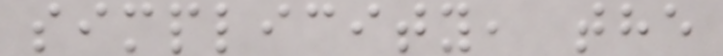simplicity, the
